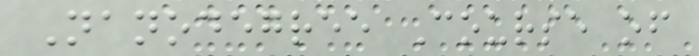Nanodegree Course of
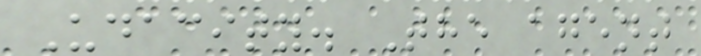Udacity. The agent
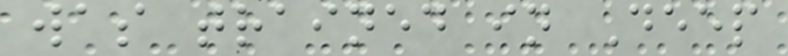was trained in Deep
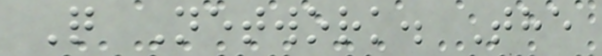Q Network. The
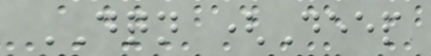DQN (Deep
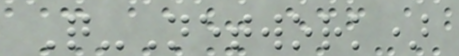Q-Network)
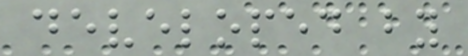developed by
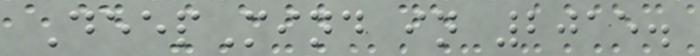DeepMind in 2015.
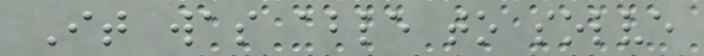It was able to solve
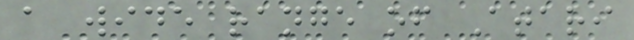a wide range of Atari
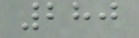280
